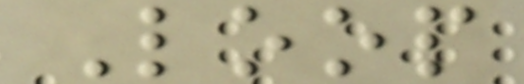Loop
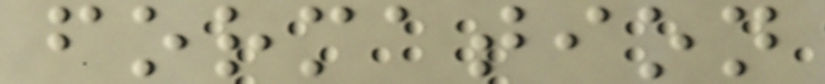formation
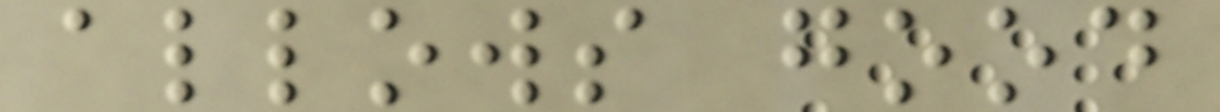allows good
